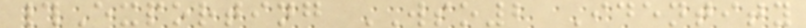#Exporting WSO2 Identity
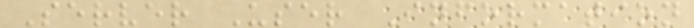Server User Information
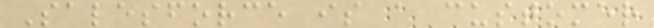Salesforce is a customer
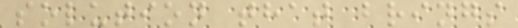solution that brings
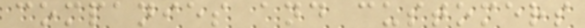companies and customers
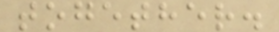together.
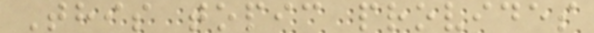This topic provides
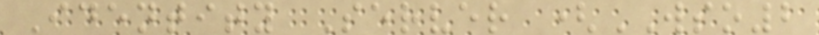Identity Server (WSO2
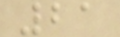21
